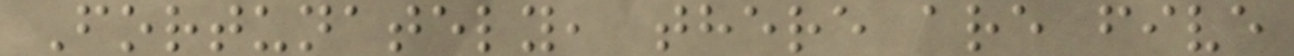Fortunately, there are five
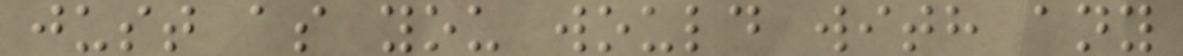just as you would with any
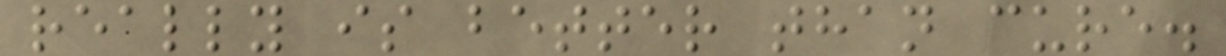really is better than cure.
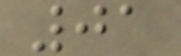01
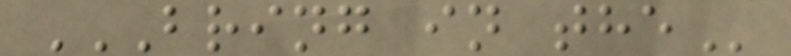BRING IN THE
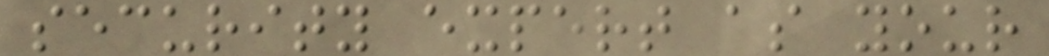security expert as your
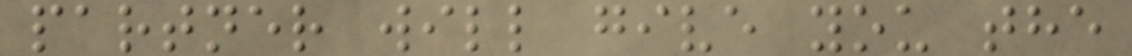partner will give you the
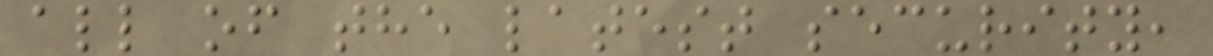all of the latest security,
